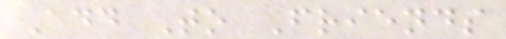Add To Friends
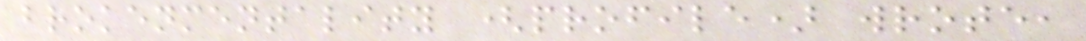brokenmentality (profile) wrote,
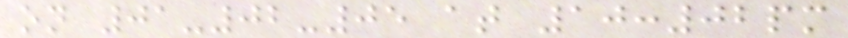on 01-02-05 at 10:02pm
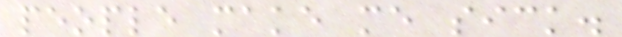people make me sick.
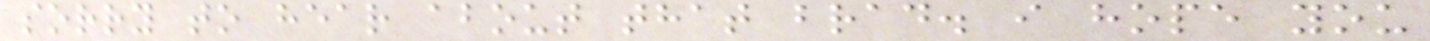sorry to hear about that brad. i hope you
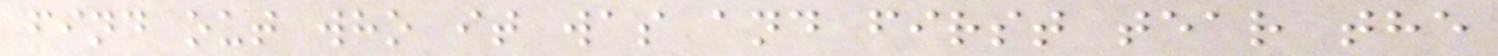find out who it was and first tear the
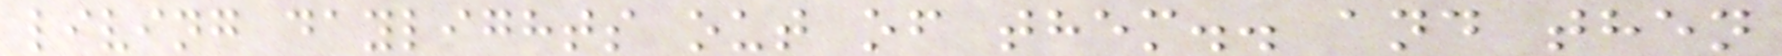living daylights out of them.. and then
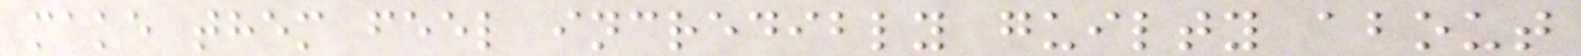make them feel incredibly guilty about
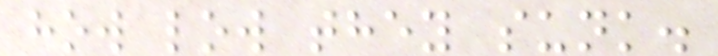how low they sunk.
